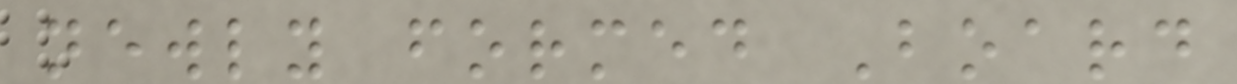newly formed Board
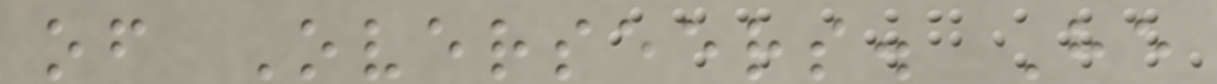of Overseers. He
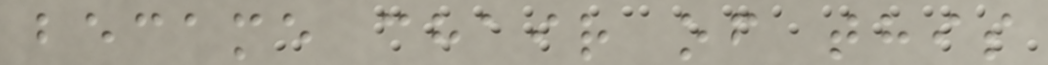became chair of this
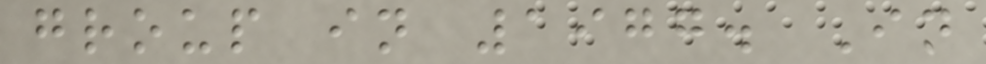group in 1977. In
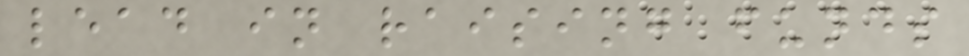lead in raising funds
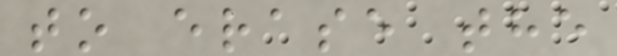to erase the
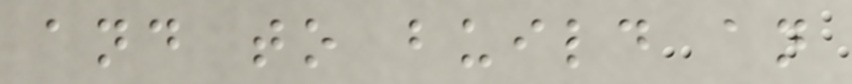and to build an
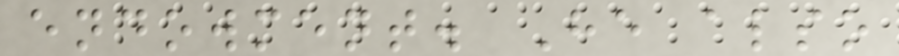endowment. He also
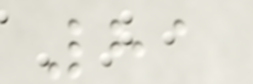81
